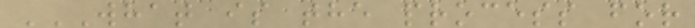WHAT IS THE PROCESS FOR
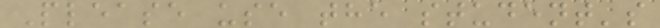Please use the student's
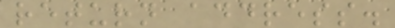return address.
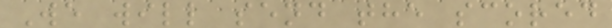We will send the scored
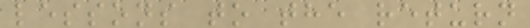lessons to the return
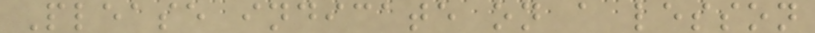Please indicate on a lesson
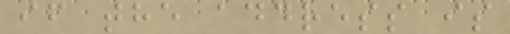if the address is
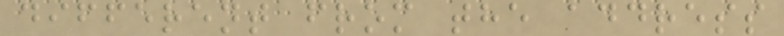different from the address
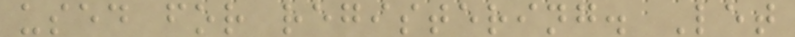used for registering. Let
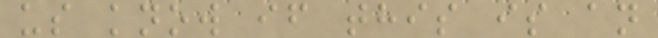us know if this is an
